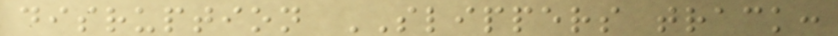disruption SLIPPERS track:
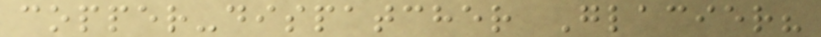copper-dispatcher Glacier?
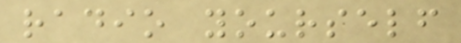radio yourself
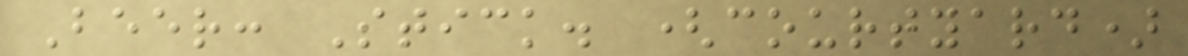Beer: Stick. (courtyard)
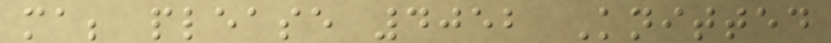ma; please 4052 Knitted
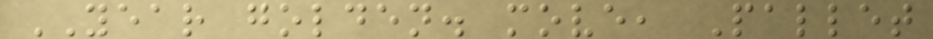YEAR golden. move, Pallet
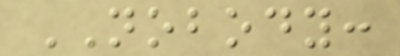NOBODY:
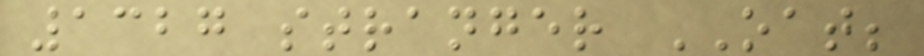1327 stranger OAT;
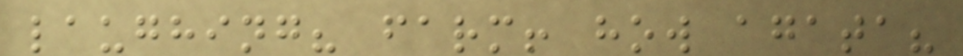laughing? farm! how agata?
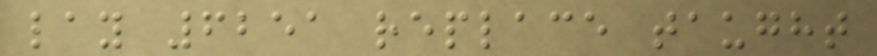lay 6251 replace taught
